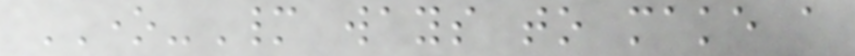ONE-Many ways to make a
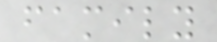family
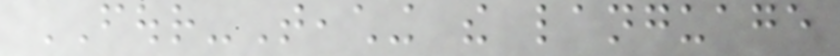FOUR-Teaching the language
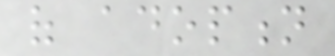of adoption
